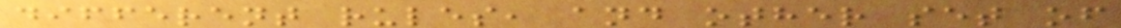different rules, and other set of
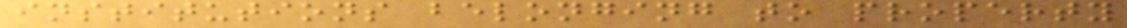institutions belonging to property
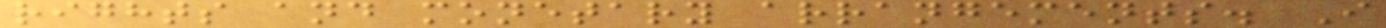rights and monetary arrangements. I
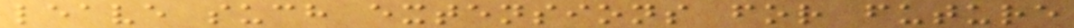leave such extensions for future
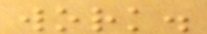work.
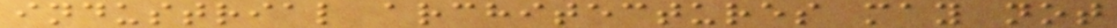industrial architectures may not
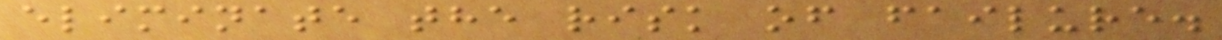eliminate the risk of failure.
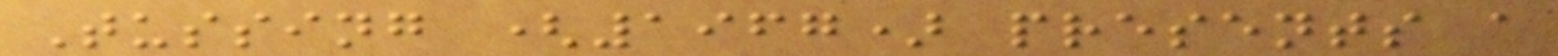Tussing (1967) presents a
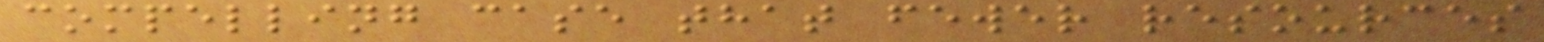compelling case that fewer resources
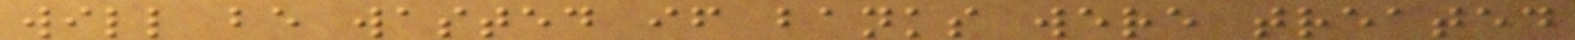will be wasted if banks were treated
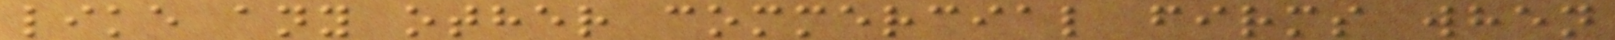like any other commercial firms when
